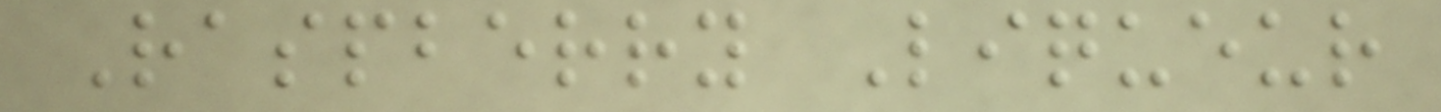Raspberry Liqueur
